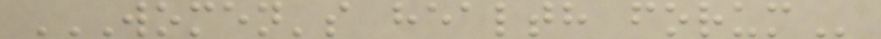WOMEN'S HEALTH FORUM
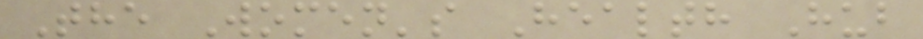The Women's Health Hub
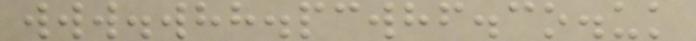www.whh.pcwhf.co.uk
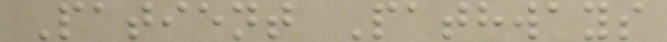Patient Pathways
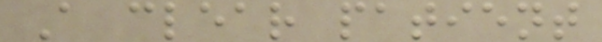A clear patient
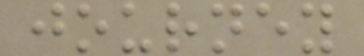journey
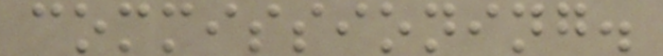commissioning.
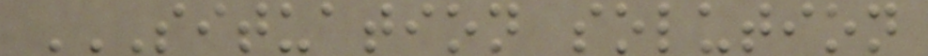SITUATION SOLUTION
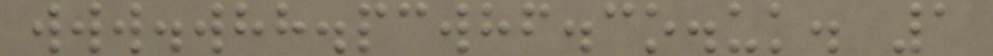www.whh.pcwhf.co.uk. 1
